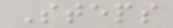Steps
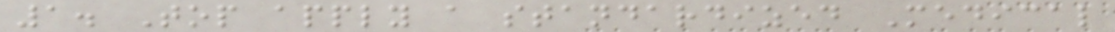1. Top apply a standardized Medical
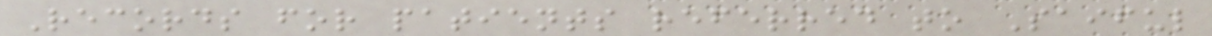Records for patients referred to Saiful
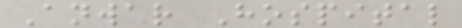Anwar Hospital
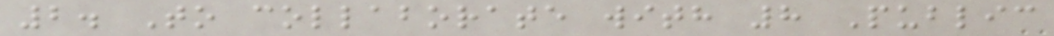2. To collaborate with 8 Public
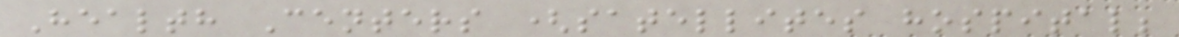Health Centers (satellites hospital;
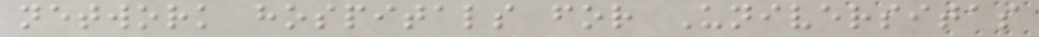network hospitals for Universitas
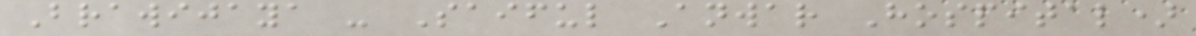Brawijaya - Saiful Anwar Hospital)
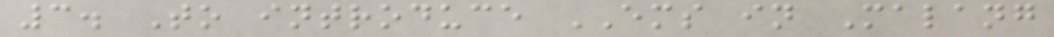3. To introduce EMS in Malang
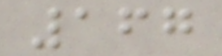167
